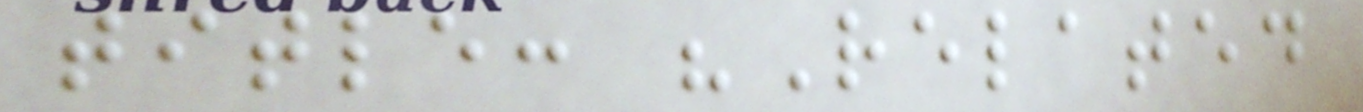title: "Related
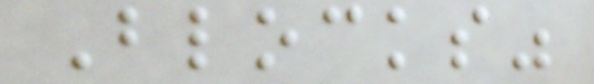Blocks"
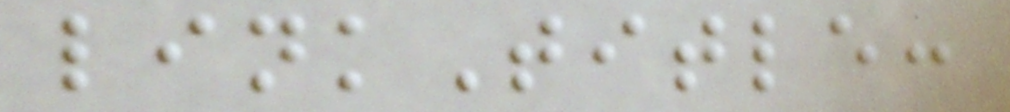linkTitle:
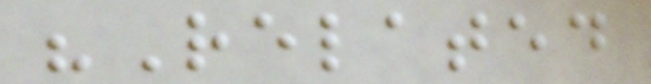"Related
